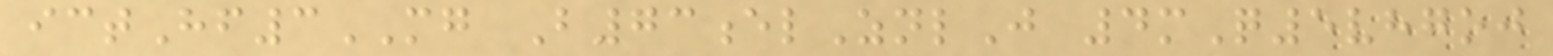ictHf3MG B73elZnlJ 4mQ5vhgoj
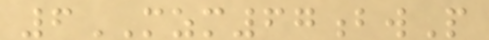6MZM67bwP
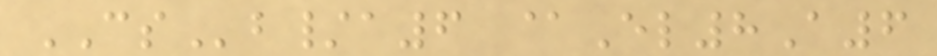CSb/a6 @El8A6
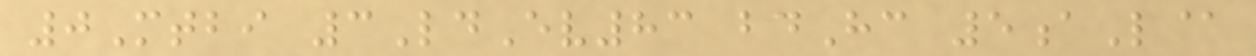0Mtbi 3LdEv83 bdHc 5aL@
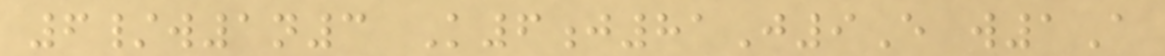6/w1n3 K6j81J9E w1A
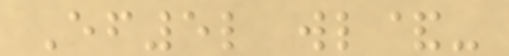Ef5l wl&-
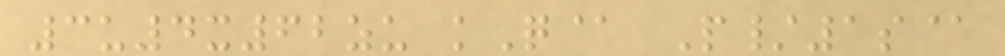3u4x62zu kQ@ P/1s@
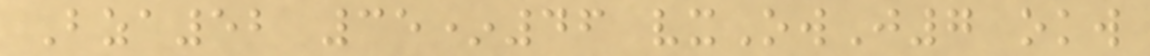Bza52 35*46 vxOwJ7 okw
